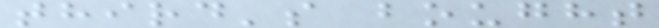third's bought
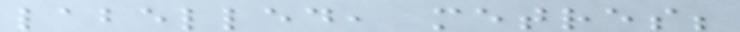labelled, metres;
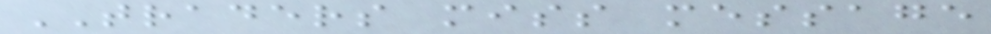TRADERS miss message
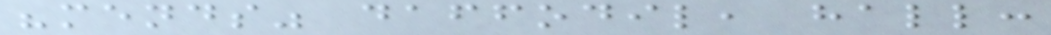"mends" daffodil, hall:
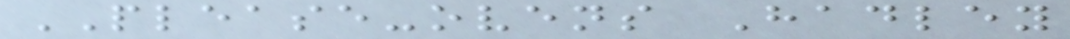PLEASE-ovens Hadley
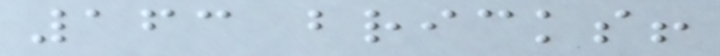163 bricks!
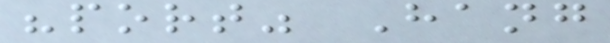"port" Hang
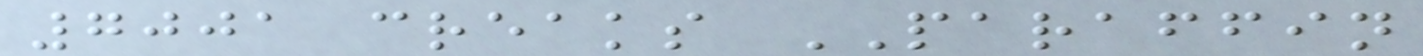7001 creaks PARAFFIN
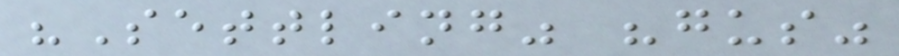"Settling" "gus"
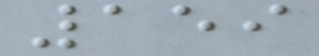159
